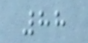88
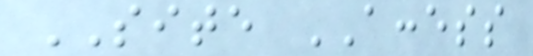SITE ACCESS
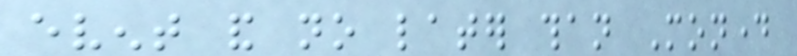event and no later than Monday
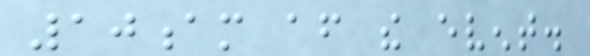10am after the event.
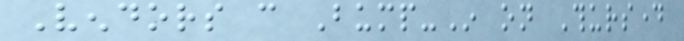Vendors can Bump-In on Thursday
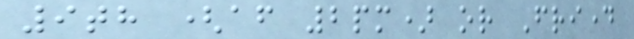9th (after 2pm) or Friday
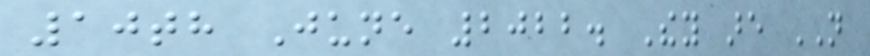10th June 2022. They are NOT
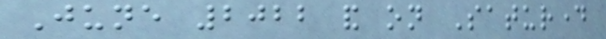June 2022 and on Saturday
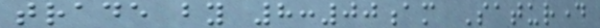trade by 8:00am Saturday
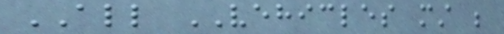ALL VEHICLES must be
